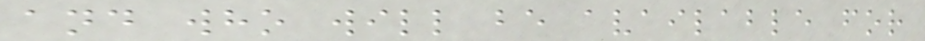and who will be available for
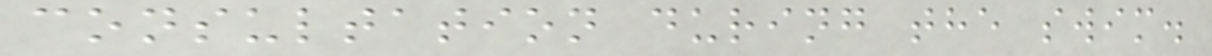consultation during the swim.
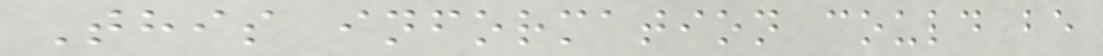This information could be
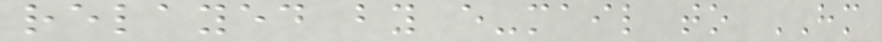relayed by e-mail to HM
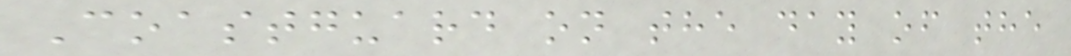Coastguard on the day of the
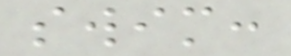swim:
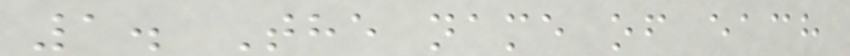1. The name of each
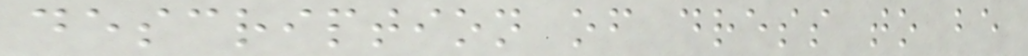description of dress to be
